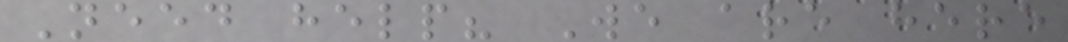Need help? We are here
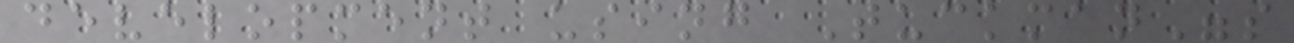development using Tuckman"s
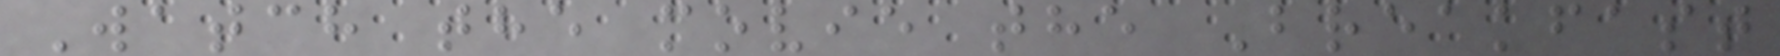Watch the movie the Breakfast
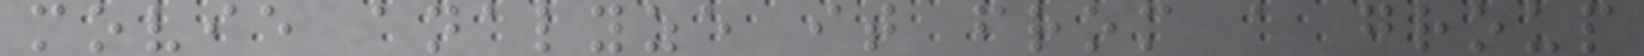movie analyze it from a group
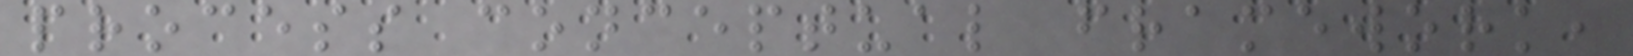process conceptual framework,
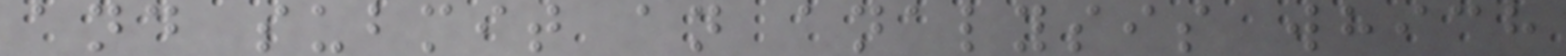and submit an analysis which
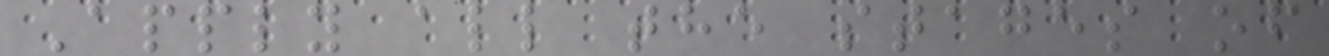Apply all the stages of
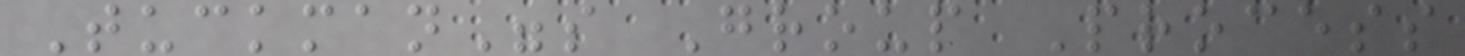Tuckman"s Group Process
